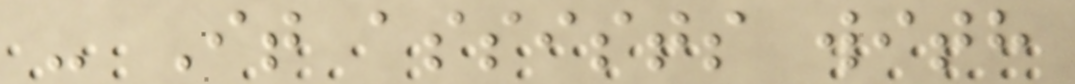- It assists with
